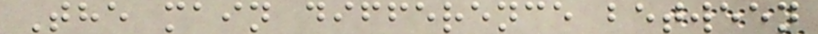The main difference between
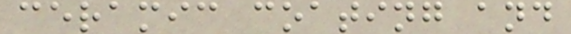ceramic coating and
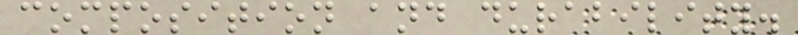composition and durability.
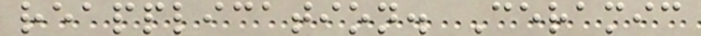reapplication. Ceramic
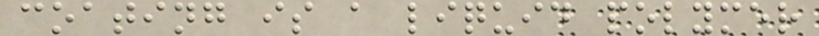coating is a liquid polymer
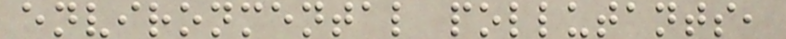environmental pollutants,
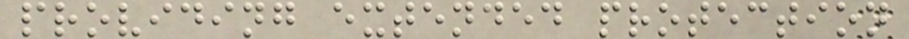providing extended protection
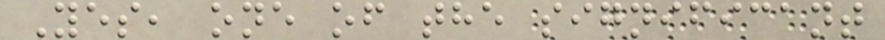Yes, one of the significant
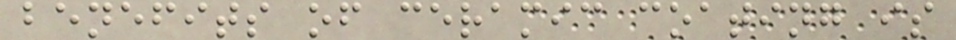benefits of ceramic coating is
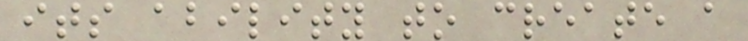its ability to create a
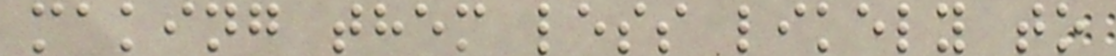making them less likely to
